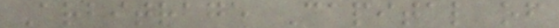Arbitrage Capital of
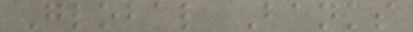Global Banks
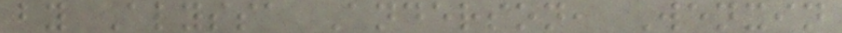by Alyssa Anderson, Wenxin
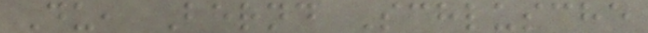Du, Bernd Schlusche
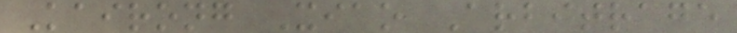Kairong Xiao Arbitrage
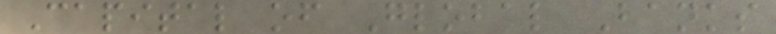Capital of Global Banks
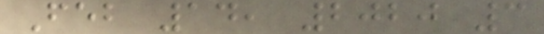Feb 14, 2020 3
